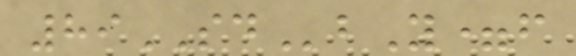89SDbY=f
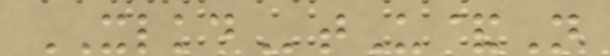XLKDtU&N
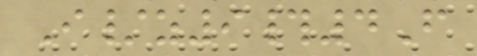I/z9#4F
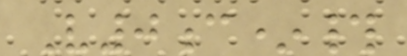V0c*#
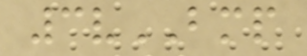3vBMP
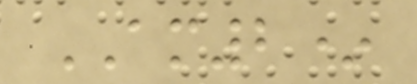AM2*
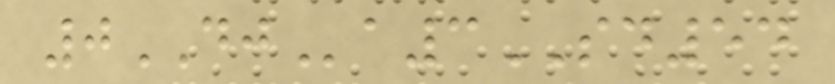0DJa3SD54
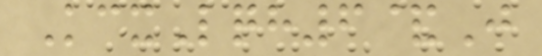KcxLqh6&J
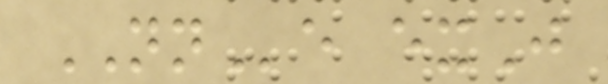NNe exJ
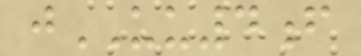jUU4f
